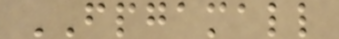FPGAMALL
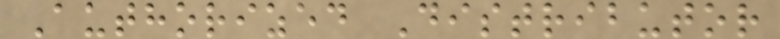Authorized Distributor
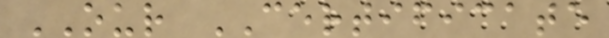OUR CERTIFICATE
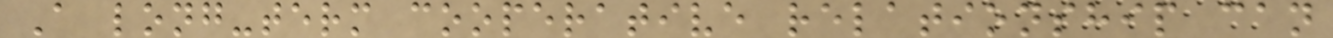A long-term cooperative relationship can
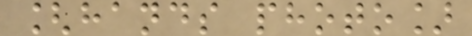[hands photo]
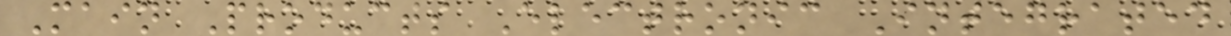Main Products Electronic Integrated
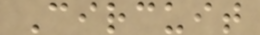Circuit
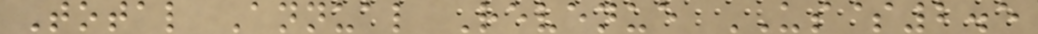Total Annual Revenue US$2.5
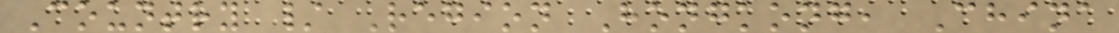Country / Region Hongkong, China
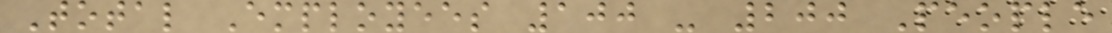Total Employees 100 - 200 People
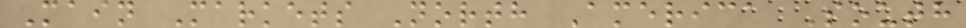Main Markets North America South
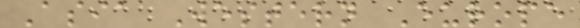Asia Western Europe
